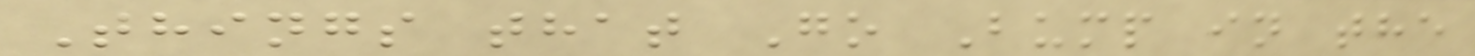Things that Go Bump in the
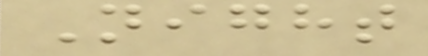Night
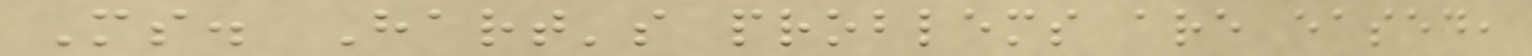Ms. Hart's problems are eased,
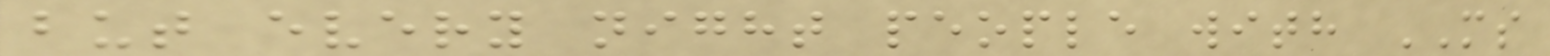but every night people with MS
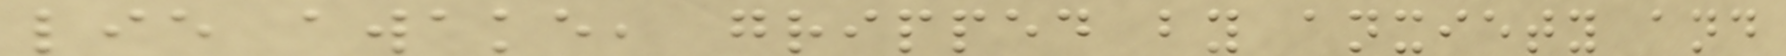lie awake, gripped by anxiety and
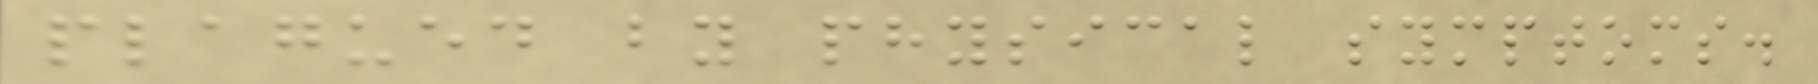plagued by physical symptoms.
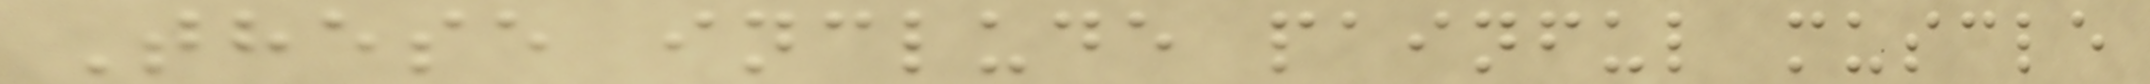These include painful muscle
